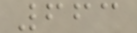663
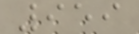959
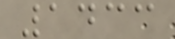1433
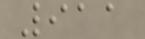911
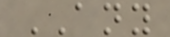ANY
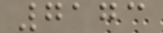7173
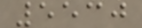5530
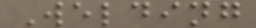Welding
